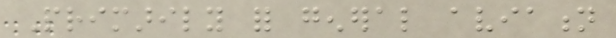Primarily for general aviation
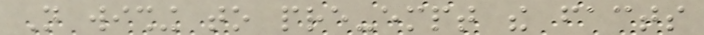Not wishing to pre-empt the facts
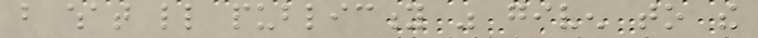but what little publicity was given to the
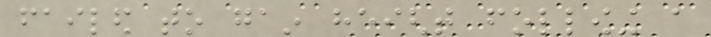failed to gain height following a
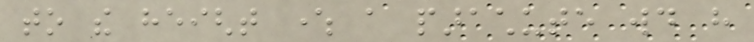to the height where a parachute would have
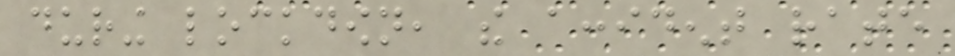during lockdown, the accident rate
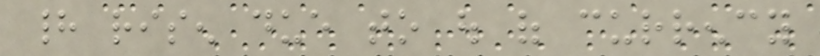had risen due to out of currency
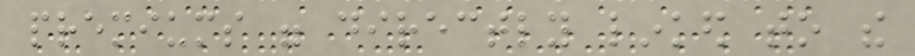premiums were directly linked to the
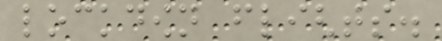lockdown flights.
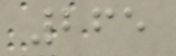265
